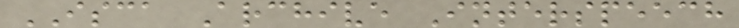ISCA Archive Interspeech
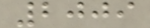2009
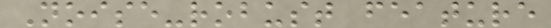Noise-robust feature
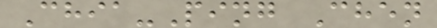Chia-Ping Chen
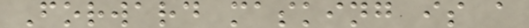Forward masking is a
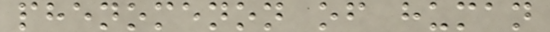phenomenon of human
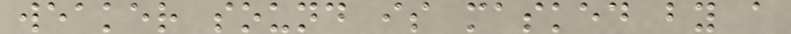weaker sound is masked by a
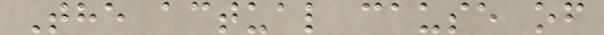The actual cause of
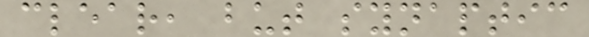clear, but synaptic
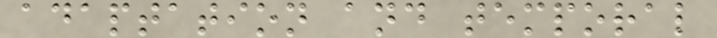adaptation and temporal
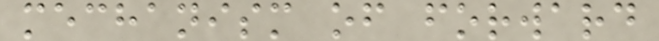mechanism of forward
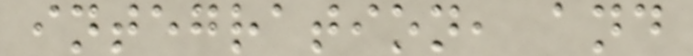integration, and
